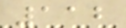112
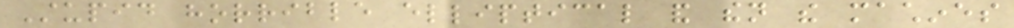Stupid horrible elliptical and then the machines
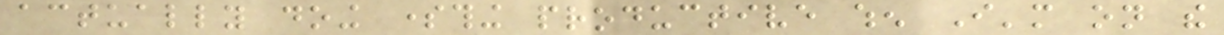actually doing something productive when I'm on the
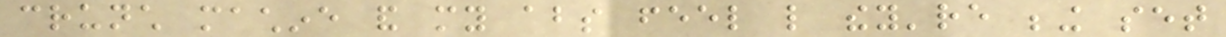crunch machine and my abs feel like they're being set
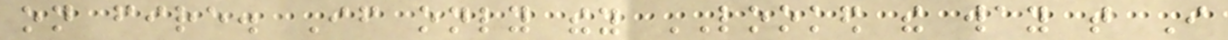on fire. If only they LOOKED the way that I
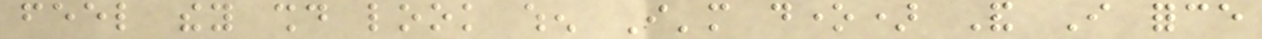feel they should look when I'm done) And I force
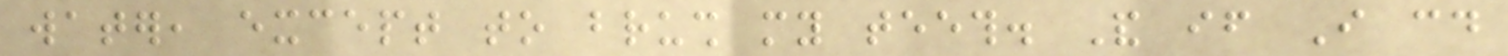water, except to brush my teeth. And if I could
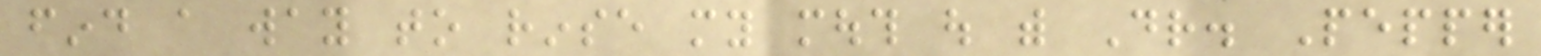find a way to rinse my mouth out with Dr. Pepper
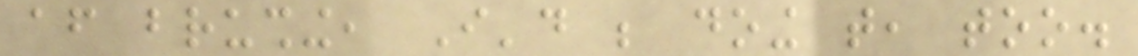after brushing, I'd be doing that, too.
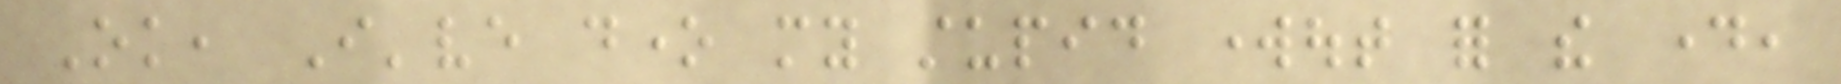Ok, I've done my stupid workout for the day,
